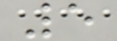5
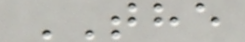THE
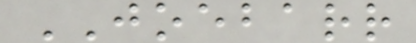JOEBARR
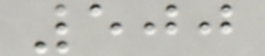500
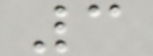3
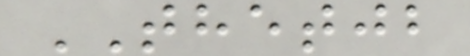THETJB
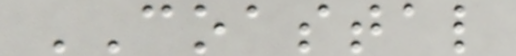COASTAL
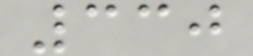330
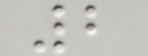2
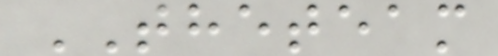THETEAM
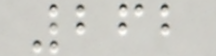262
